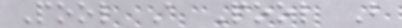Pool A Pool B
